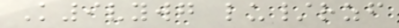K9vywg lu/rzf
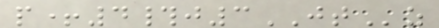p+4#j3JTz
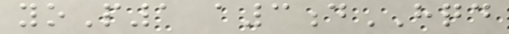yoP1 a3dHQD
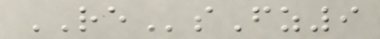REsFz9
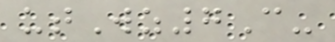utWz7C-
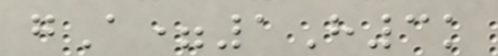gA=1H3k
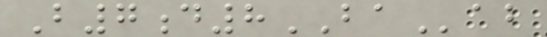B7d8BAab
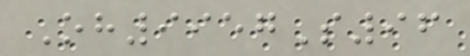Oh9957S96
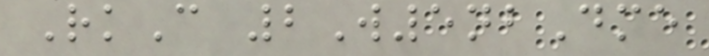RkC 2W5nbDme
